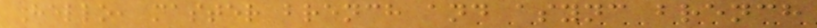Hello, master brench and async brench
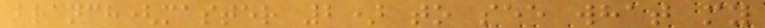branch(master 2) to see what my
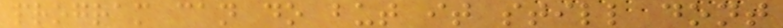program can do but it still dont
